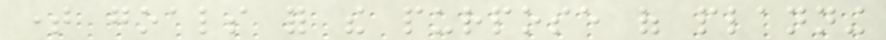time goals for the purpose of planning
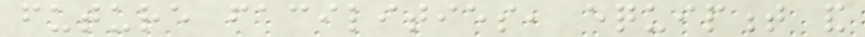future facilities, equipment and
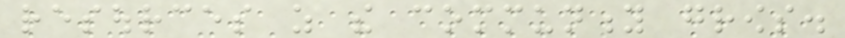resources as the community grows.
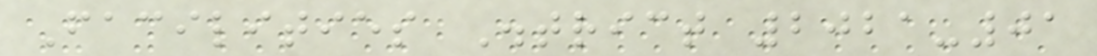Facilities District 2021-01
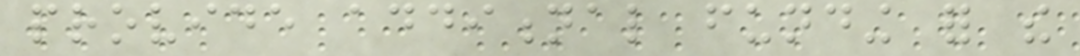provide additional funding for the
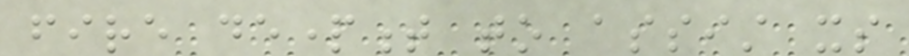fire department to assist its
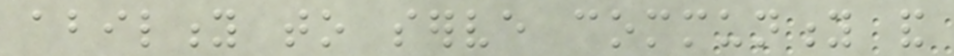ability to serve community and
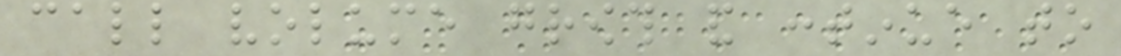call volume growth and continue to
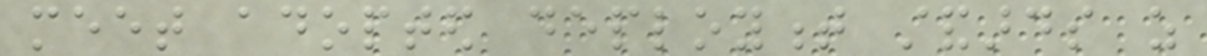meet adopted deployment standards as
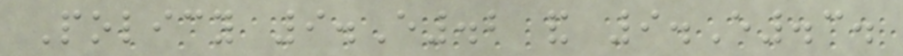Policy 9.E.2 and 9.E.3.
